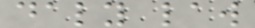daly law
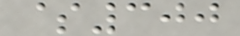$300
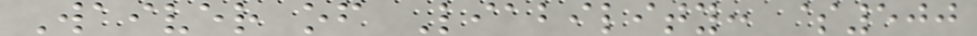Waiver of Liability: $500
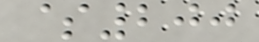$200
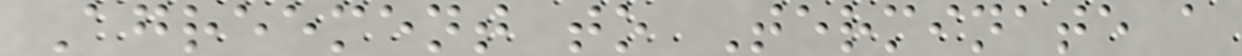Agreement to Terminate a
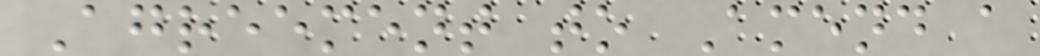Agreement to Amend a
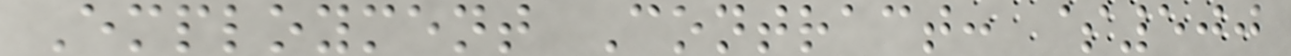Employment Contract: $500
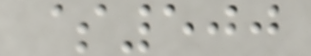$500
